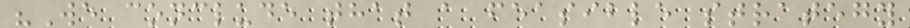"We conclude that a feasible strategy
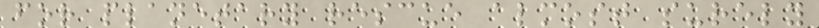for planetary rescue almost surely
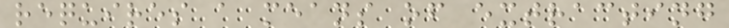requires a means of extracting
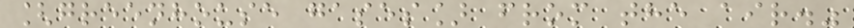[greenhouse gases] from the air."
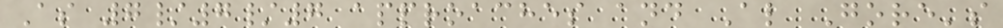As 7/7/7 approaches and Al Gore's
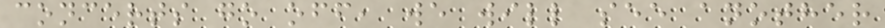concerts go off, we will see another
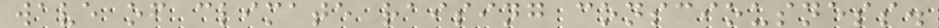wave of climate raising consciousness.
